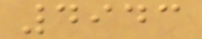4943
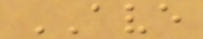AVE
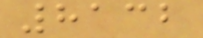8132
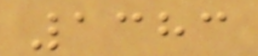1383
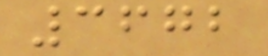3672
